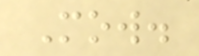Mow.
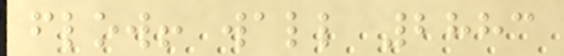flow! wall 2883
